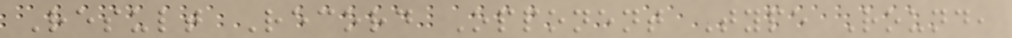Result Record Opponent Type Round,
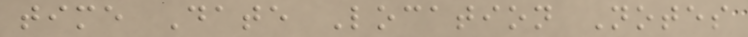time Date Location Notes
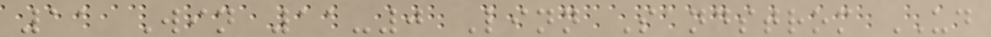11 Win 11-0 Linn Sandstrom UD
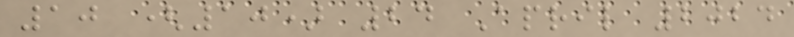10 (10) 24 April 2024
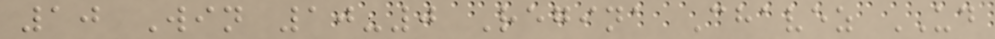10 Win 10-0 Regina Chavez UD
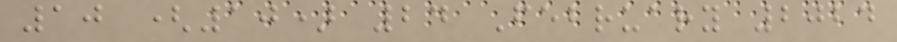10 (10) 24 February 2024
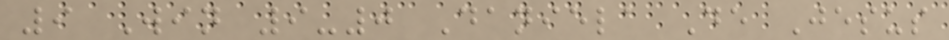9 Win 9-0 Daniela De Jesus
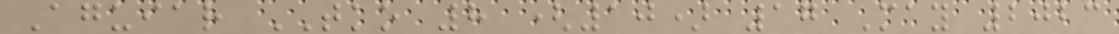Aguiar TKO 8 (10) 17 May 2023
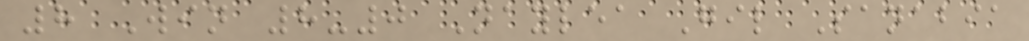8 Win 8-0 Naylea Gil Sanabia
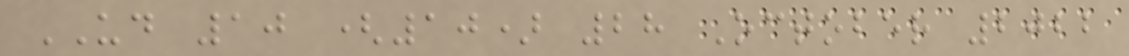UD 10 (10) 28 October 2022
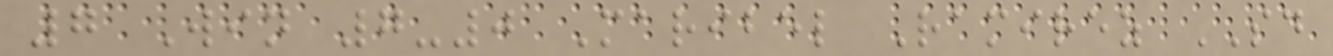7 Win 7-0 Maribel Ramirez SD
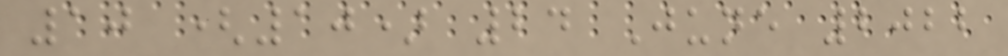10 (10) 24 June 2022
